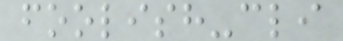foolish-cli
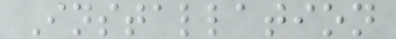Installation
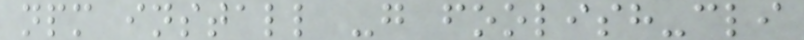npm install -g foolish-cli
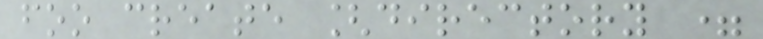foo create [directory =
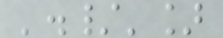'./']
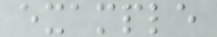example
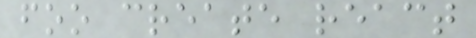foo create react
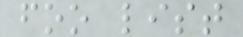foo list
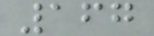167
